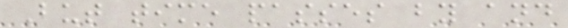But time passes by and
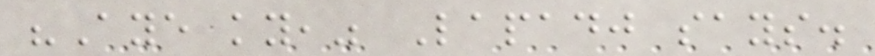"Aye ky," Lapadj says.
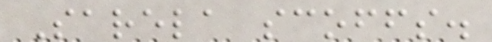Sarela scoffs.
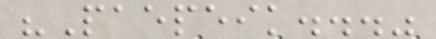"Paepeik..."
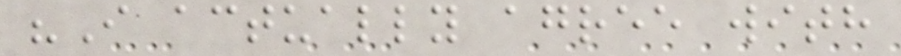"I actually agree with
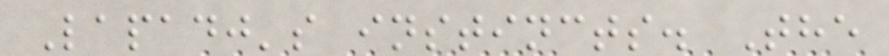Lapadj's instincts. The
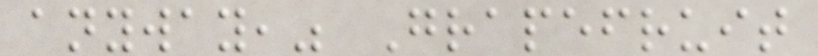anyway," Grapefruit
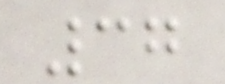37
